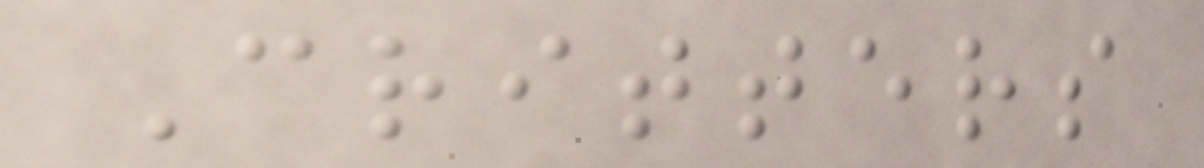Critters
